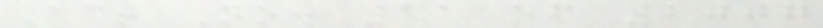Act No. 11 of 2007
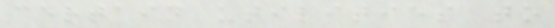certain utilities to
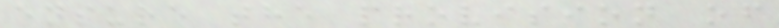ensure the provision of
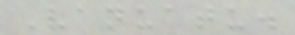Vanuatu.
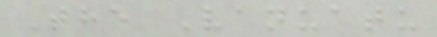The Vanuatu
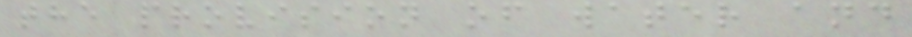the provision of water and
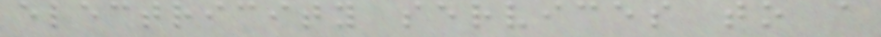electricity services to a
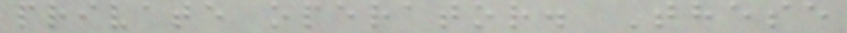private operator. These
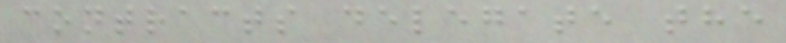contracts delegate the
